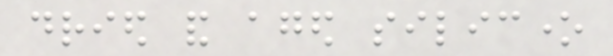dried and aged silicone
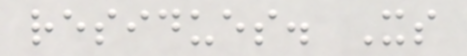residues. Its
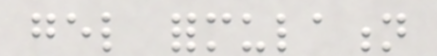gel formulation
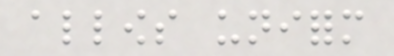allows uniform
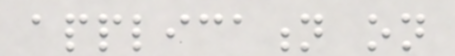application on
